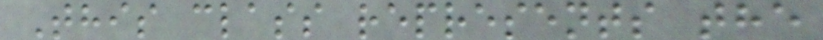This class represents the
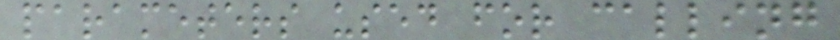parameters used for calling
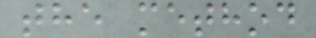the method
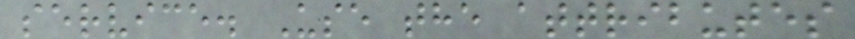service. Use the attributes
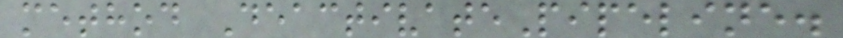method DeactivatePipeline.
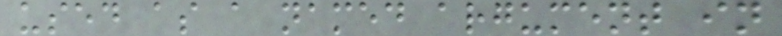used as a named argument in
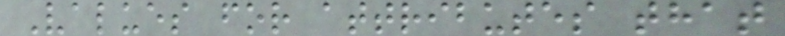Values for attributes that
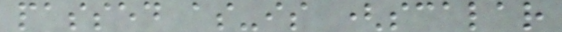passed as-is (scalar
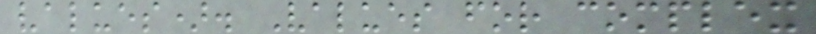values). Values for complex
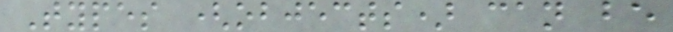Types (objects) can be
